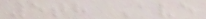5th Ave
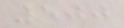500
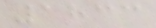1833
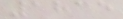1835
